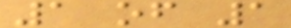1 of 1
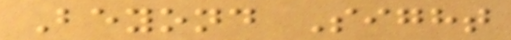Beyond Sight
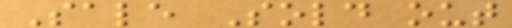Sale Sold out
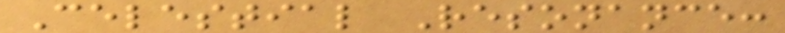Celestial Resonance:
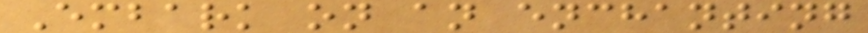Embark on an enchanting
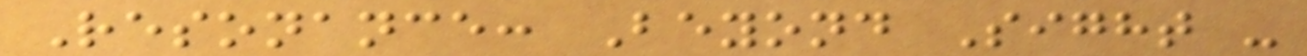Resonance: Beyond Sight -
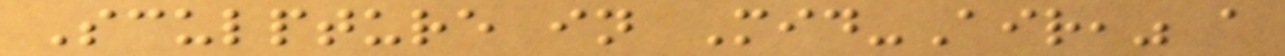Sculpture in Mid-Air," a
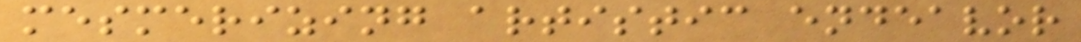mesmerizing artistic endeavor
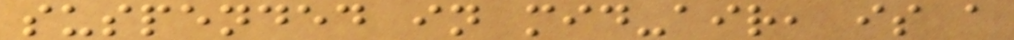suspended in mid-air, is a
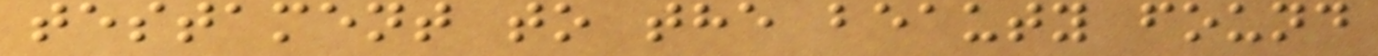testament to the beauty found
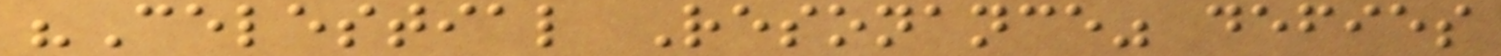"Celestial Resonance" defies
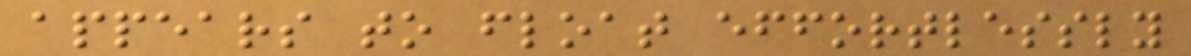appears to float effortlessly
